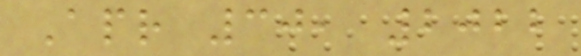Apr 30, 2022
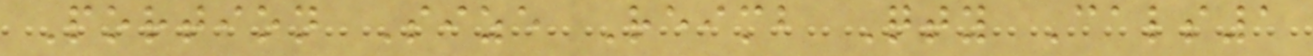Portion Size Reimb Qty Cals1
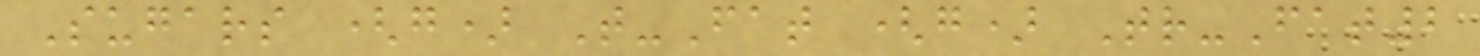Sugars (g) T-Fat (g) Tr-Fat2
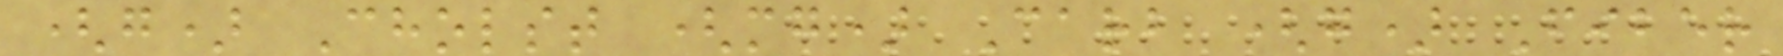(g) Cholst (mg) Carb (g) Fiber
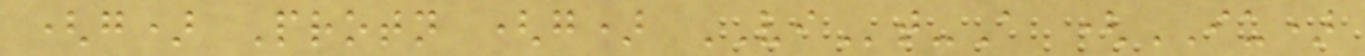(g) Protn (g) VIt-A (IU)
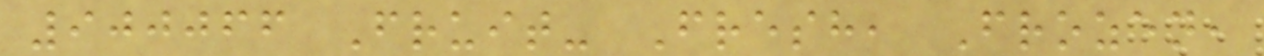900066 Fruit- Fresh, Frozen,
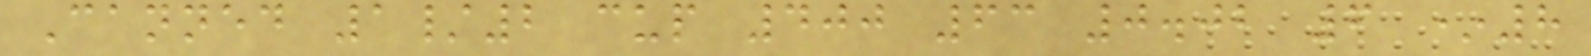Canned 1/2 cup 400 63 0.02 6 *8
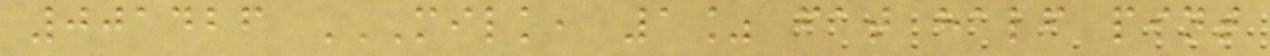001426 MILK, 1% FAT HALF PINT
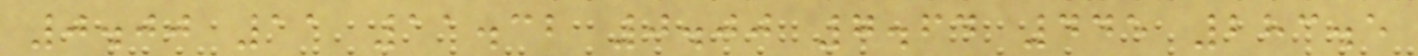0.00 11 11.32 0.00 7.64 445 283.5
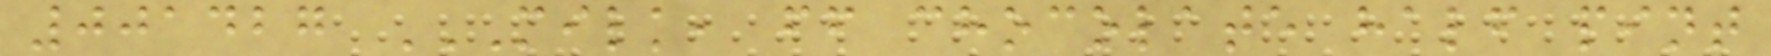001427 MILK, FF CHOCOLATE HALF PINT
